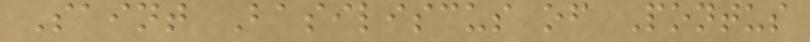Saint Basiliscus of Pontus
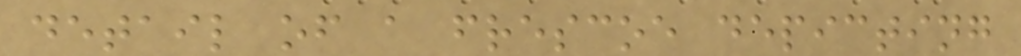detail of a frescoe depicting
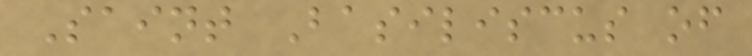Saint Basiliscus of
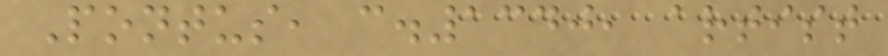Pontus, c.1340, artist
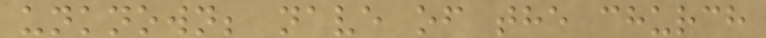unknown; nave of the church
